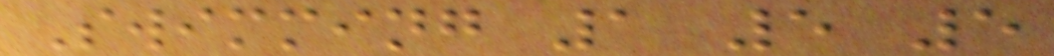Swimming 1 5 5
